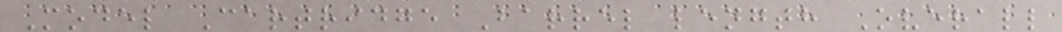Model Cartridge Barrel length Overall
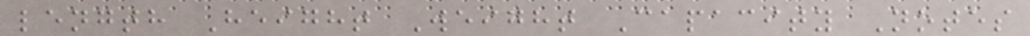length Height Weight Capacity Notes
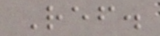Ref.
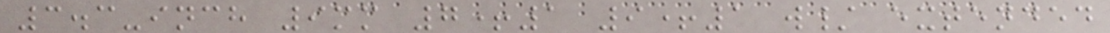3.3-inch 9mm 7+1 9+1 w/ extended
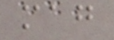mag
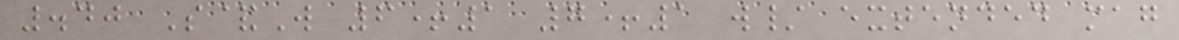.40 S&W 6+1 7+1 w/ extended mag
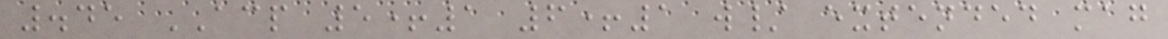.45 ACP 5+1 6+1 w/ extended mag
